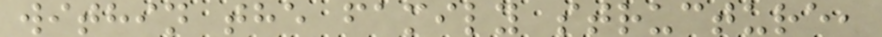within the family structure,
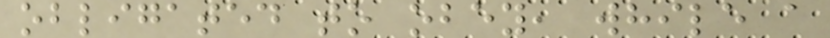obligated to obey, while a
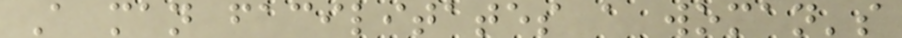A man facilitates a woman's
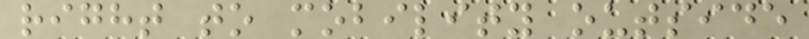right to mobility outside
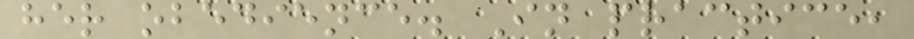her obedience. In practice,
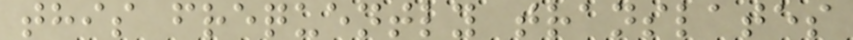this frequently translates
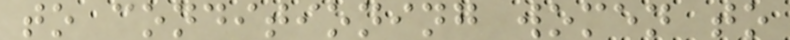to conditioning women to
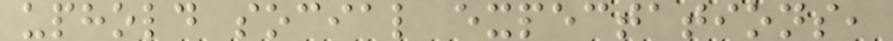uphold social expectations,
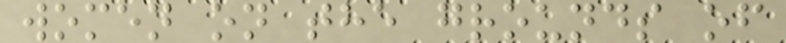women on the grounds of
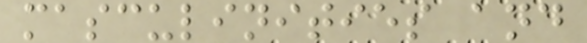masculinities and
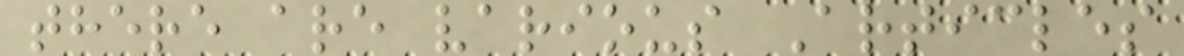there are various Articles
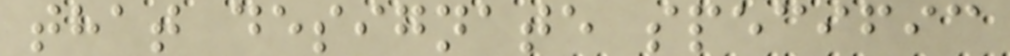that designate specific
